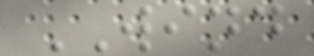WIND
